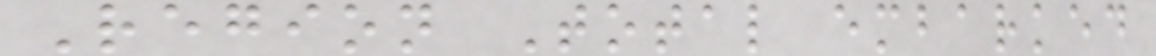Region Total embarked
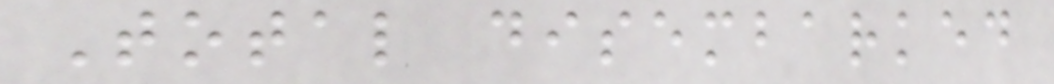Total disembarked
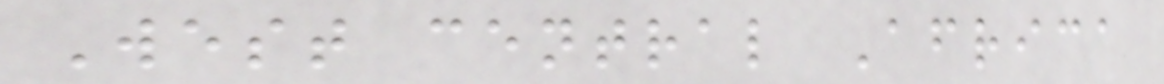West central Africa
